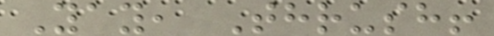Yay, Thrush!
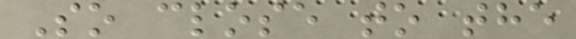So close to the
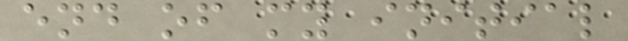end of my initial
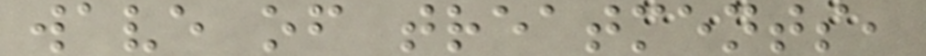wave of treatments,
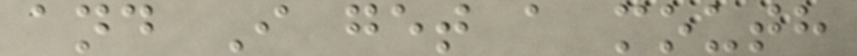and I get a mouth
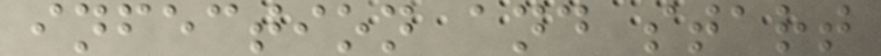infection and start
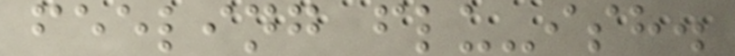feeling flu-ish.
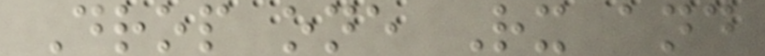Drop one Rx and
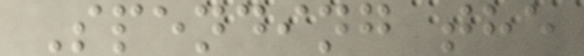Spending the
